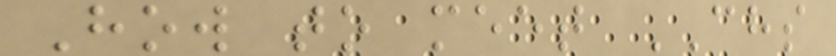How to meet CHS
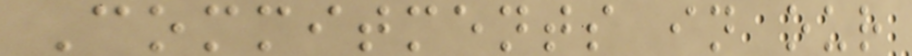Commitments in our
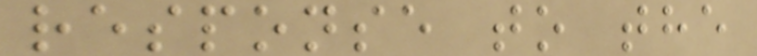response to the
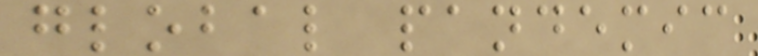global pandemic
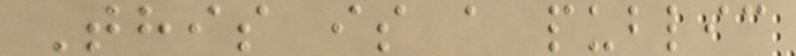This is a public
